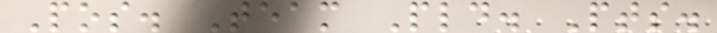Pos. Team Pld. Pts.
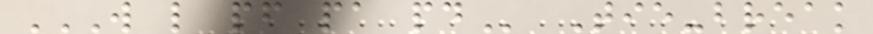W L PF PA PD Tie-break
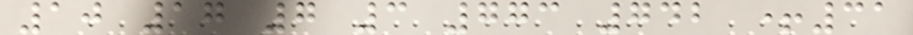10 17 7 3 773 742 +31
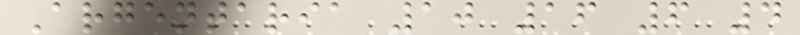Argentaria 10 16 6 4
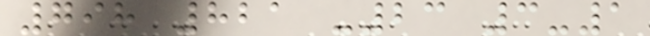798 821 -23 3-1
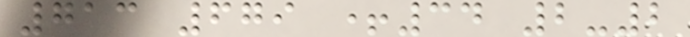713 679 +34 2-2
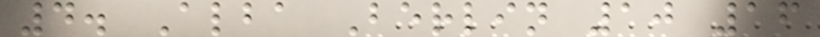4. Alba Berlin 10 16
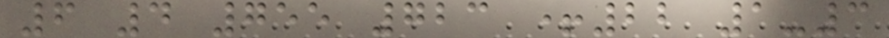6 4 755 723 +22 1-3
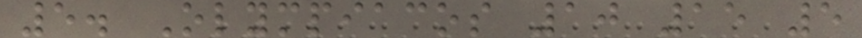5. Olympiacos 10 15 5
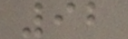92
